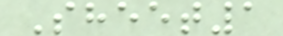Sheet1
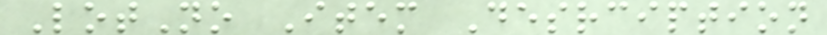LotNo Item Desrciption
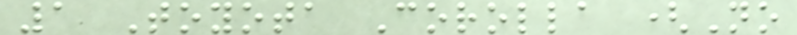1 Toyota Corolla (No
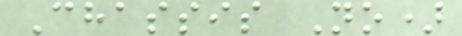Chassis No)
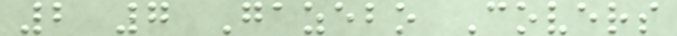2 7 Gazebo Covers
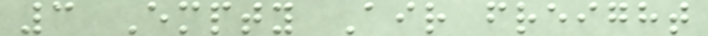3 Empty Air freight
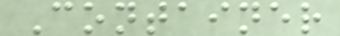Container
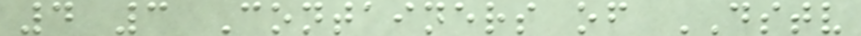4 3 Containers of DSTV
